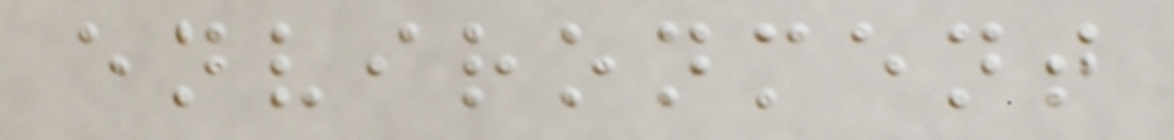environment
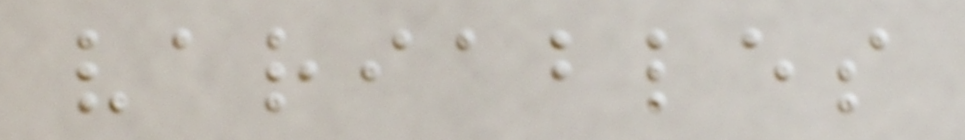variables
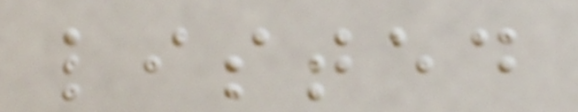listed
